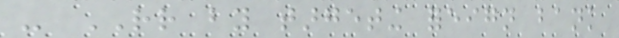- RR by targeting foreign bank
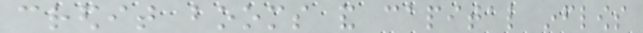credit booms and capital inflows
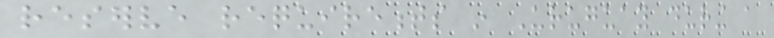reserve requirements in Uruguay during a
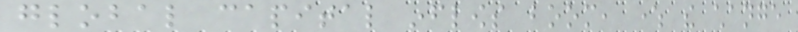global capital inflows boom, where the change
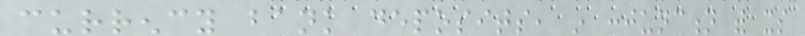currency bank deposits, in conjunction with its
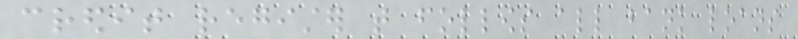credit register that follows all bank loans
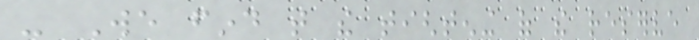- We find that the tightening of the reserve
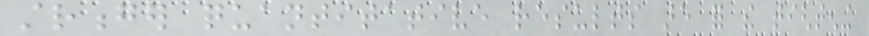stronger quantitative results are for the tightening
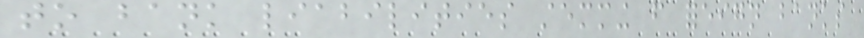to bank liabilities stemming from foreign banks
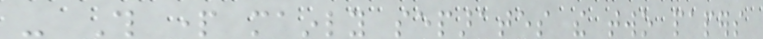- This part mainly separates the two papers
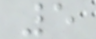5
